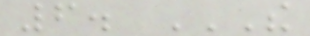6. THE
